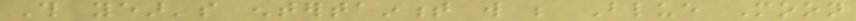This year's entertainment will be Blue Moon
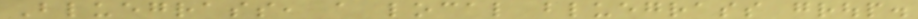Bluegrass, a local bluegrass group.
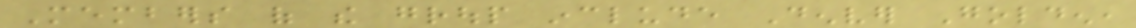Members of the group include Denver Golden,
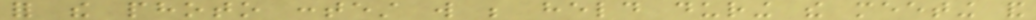for the photo contest will be held during the meeting and
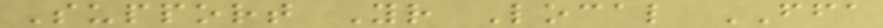Support Your Local FFA
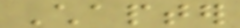Chapter
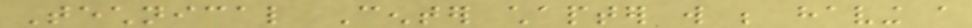Technical Center chapter will be having a
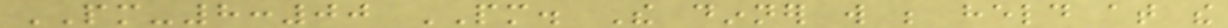PM-8:00 PM. The dinner will be held at the
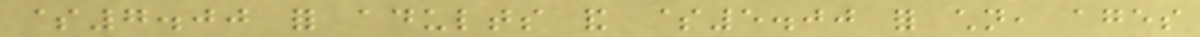$7.00 for adults and $5.00 for children, ages
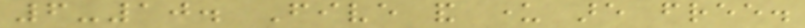6-10. Five and under are free.
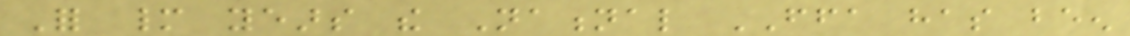For many years the National FFA has been
